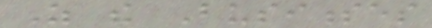As the Businesses
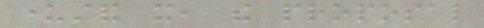understand it, the proposal
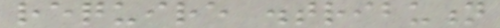require distribution
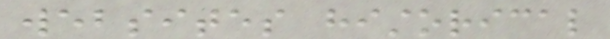websites historical
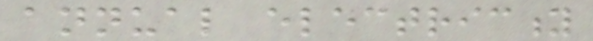annual electricity
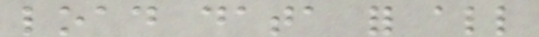load data for all
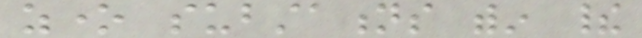zone substations within their
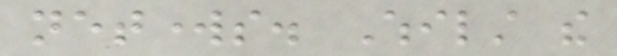networks. Whilst the
